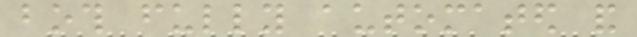both fully automated and
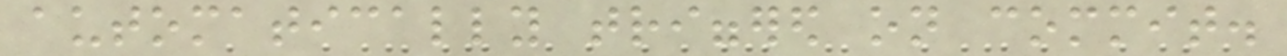automatically triggered on commit.
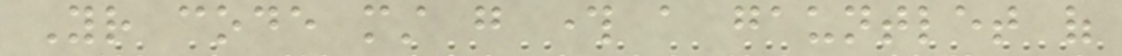Your code must go through a gauntlet of
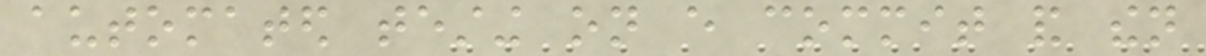automated testing on every commit and then
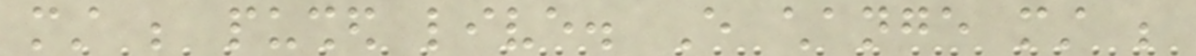must be pushed live. Every change must be
